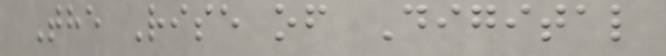The Rise of Digital
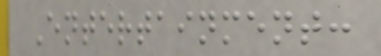Entertainment:
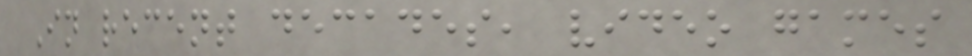In recent decades, video games
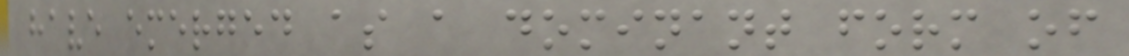have emerged as a dominant form of
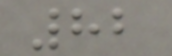82
